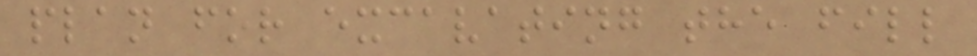plan for excavating the fill
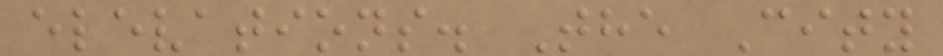elevations. The City
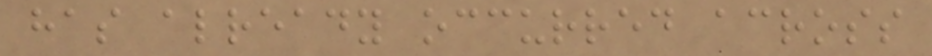has already occurred across
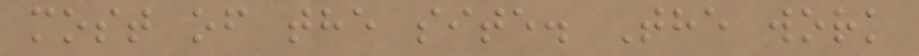most of the site. The work
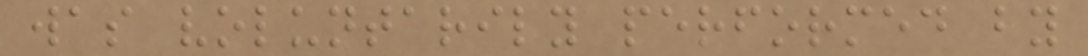was voluntarily performed by
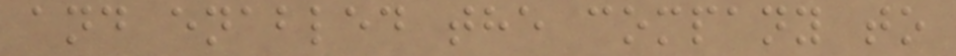and enabled the company to
